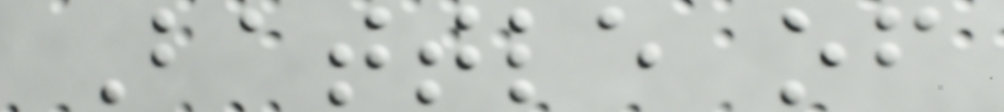Battle of
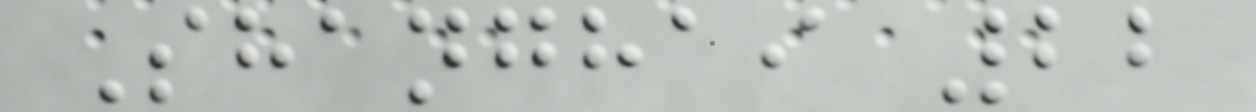Shanghai 22
